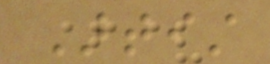Artist
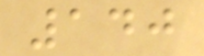140
